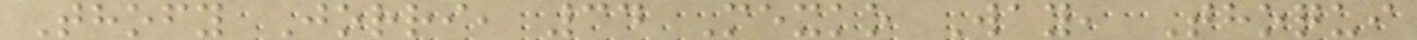Thofy Jorri, 34 Mexko Way, Thoqui
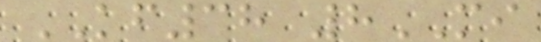KF38 8MI
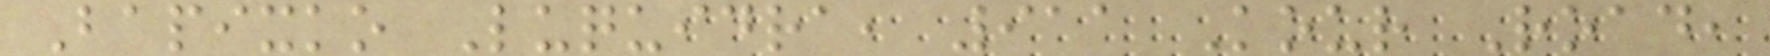Bapixko Luquidra, 911 Kour Road,
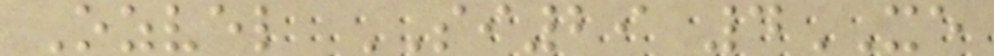Ozvel SI29 4XE
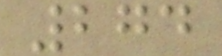274
